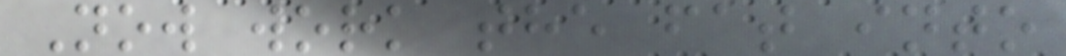Now work the fat into
